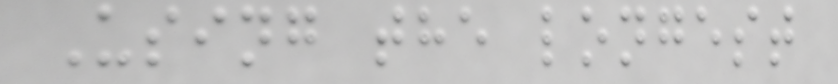Using the longest
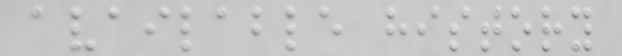available history
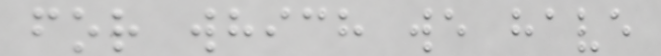for which we have
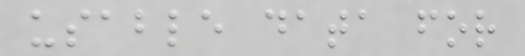usable data for
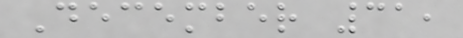December 31,
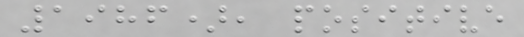1986), positive
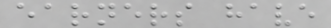earners have
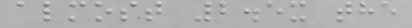almost 2.5x the
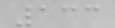133
